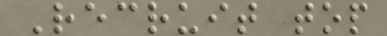Recruit top
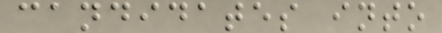candidates into
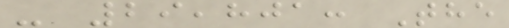- 29,801: The
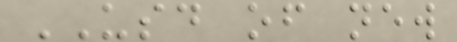USD of new
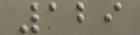129
